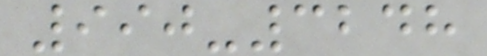990-3248
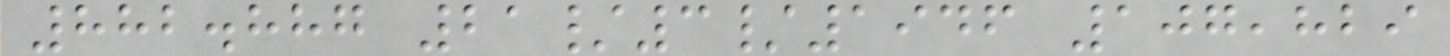882.887 21/3/1946 107,829
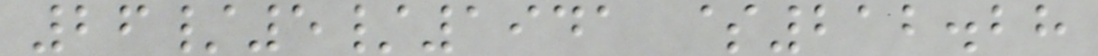26/5/1941 $212.28
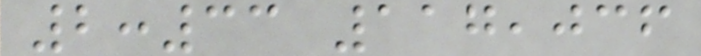2:33 117,036
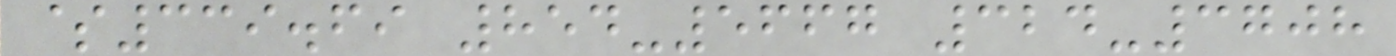$339.69 854-5667 324-3708
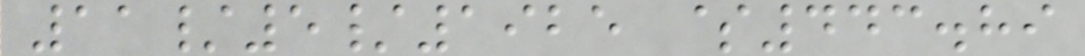11/5/1925 $443.89
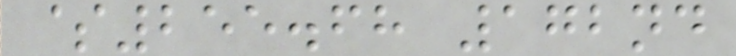$255.68 172nd
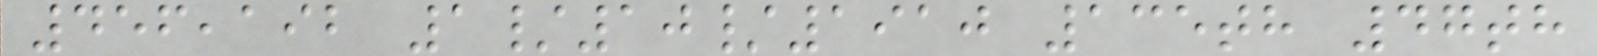456,192 1/10/1910 135th 47th
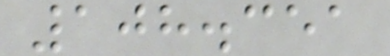108.351
